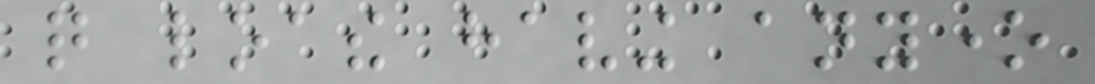quite loathe having anyone
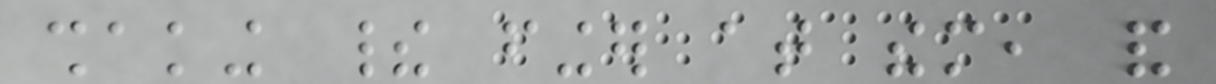shaking their finger at them, and
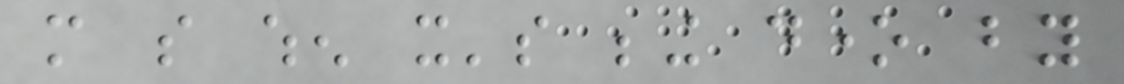more so when it's being done by
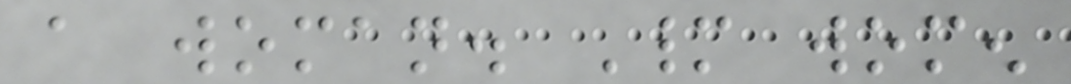a woman. Many women
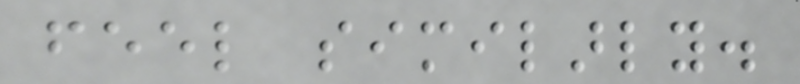feel similarly.
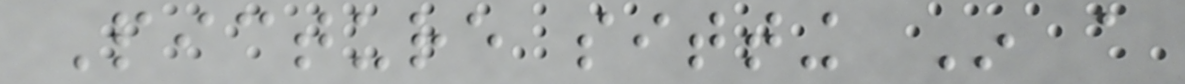Picture sitting In a
